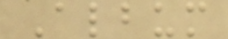Album
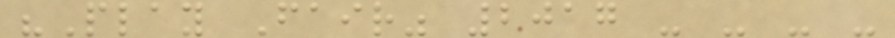"Play Fair" 2017 - - - -
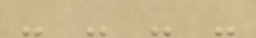- - - -
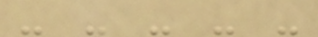- - - - -
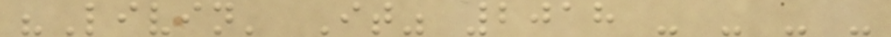"Livin' It" 2018 - - - -
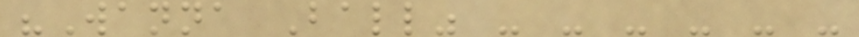"Wanna Ball" - - - - - -
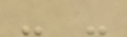- -
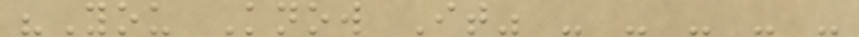"You Know It" - - - - -
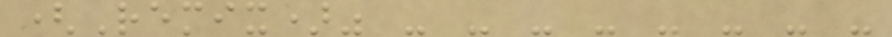(Remix)" - - - - - - - -
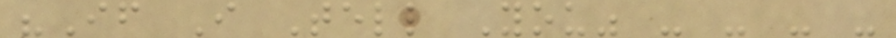"If I Tell You" - - - -
